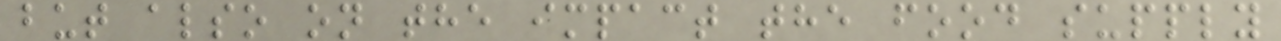but also on the impact the food supply
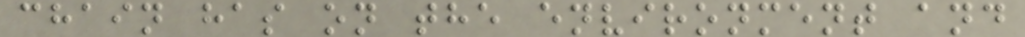chain has on the environment and
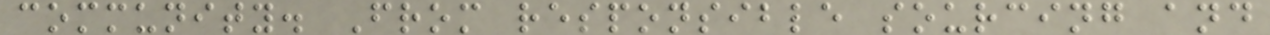community. From responsible sourcing and
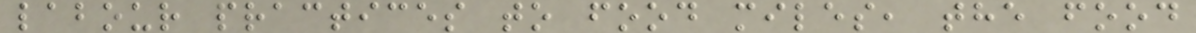labour practices to food miles, the food
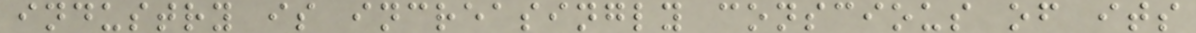industry is increasingly conscious of its
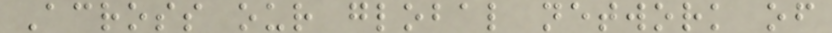Across our global network of
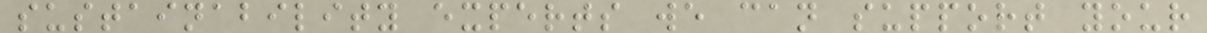sustainability experts we can support your
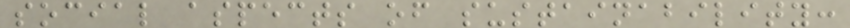social aspects of sustainability:
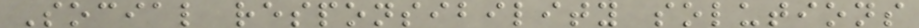Social responsibility solutions
